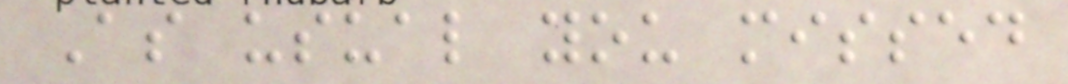As usual you missed
